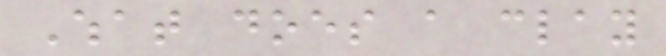What does a clay
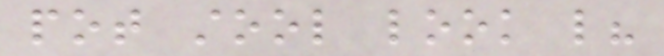pot stool look like?
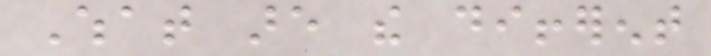What are the different
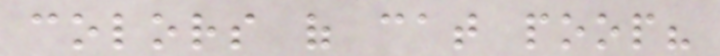colors of cat poop?
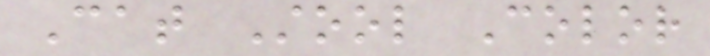Cat Stool Color
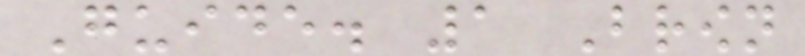Guide. 1 Brown
